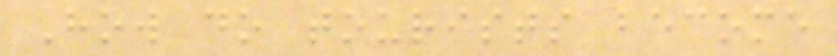How do tourists become
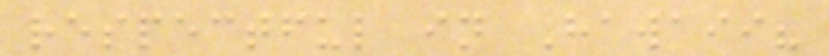respectful in Hawaii?
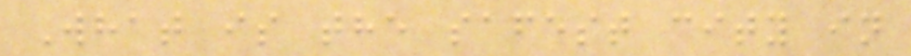What is the safest city in
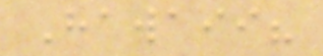Hawaii?
